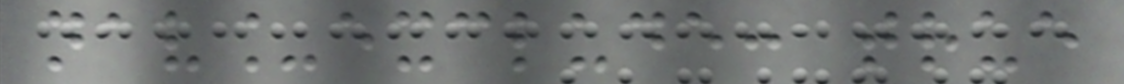nav_exclude: true
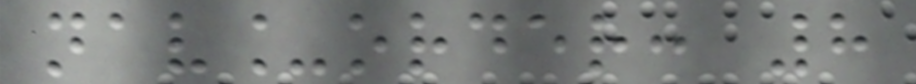nav_order: 8
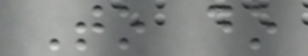To do
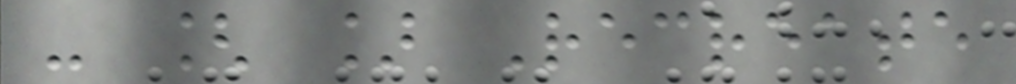- [ ] Recreate
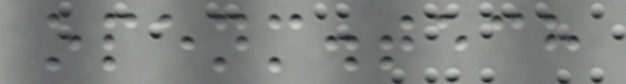openm.tech
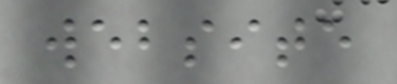website
